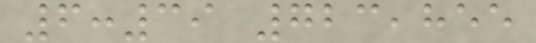6:39 723,855
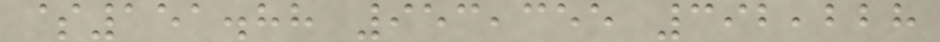$151.88 953,355 392,228
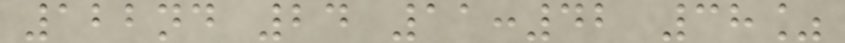122nd 24 11:42 38%
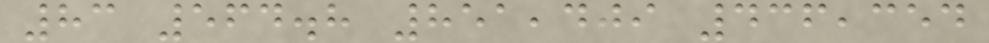83 564.8 851,409 436,354
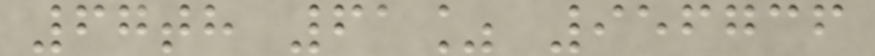67th 61% 956736
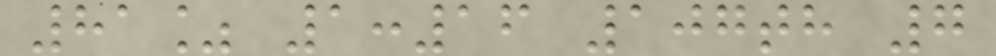81% 1:16 107th 7
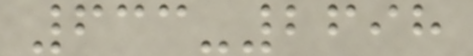633-2698
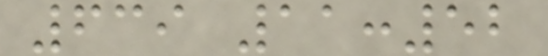639 11:52
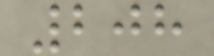208
